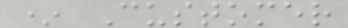* Customer
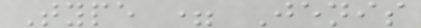Type = Jenis
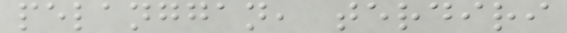pelanggan, terdiri
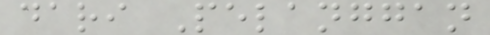dari Pelanggan
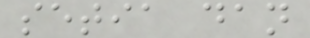setia dan
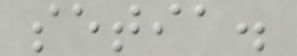setia.
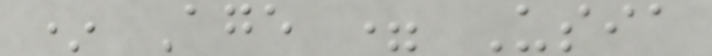* Age = Usia
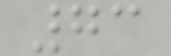73
